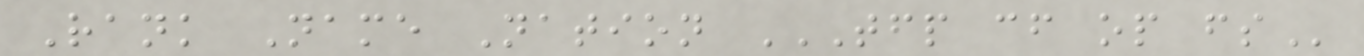Rank Name Nation TFP CF OP FS
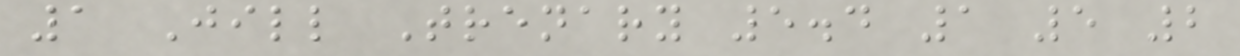1 Jill Trenary 5.4 1 5 2
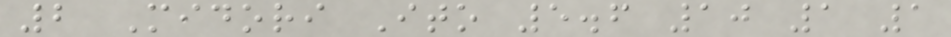2 Midori Ito 5.6 10 1 1
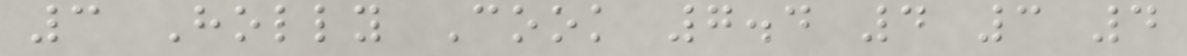3 Holly Cook 7.4 4 3 4
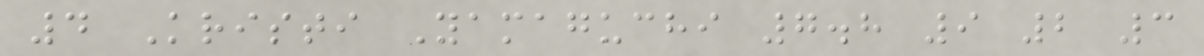4 Kristi Yamaguchi 7.8 9 2 3
